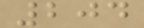204
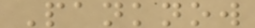Panknow
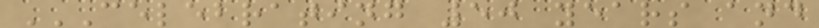CELEBRATING 50 YEARS AND
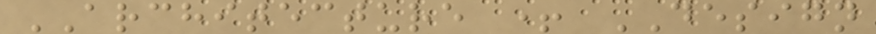ARCHITECTURE + DESIGN
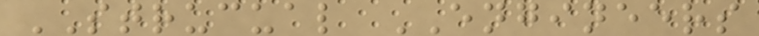STRUCUAL ENGINEERS
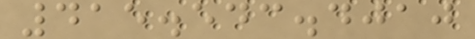415.543.4010
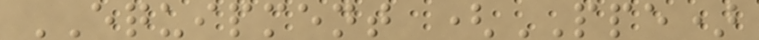EQUIPMENT (PPE)
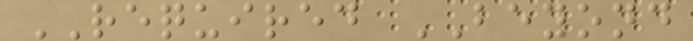REQUIRED BEYOND
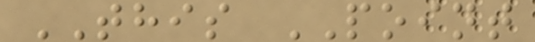THIS POINT
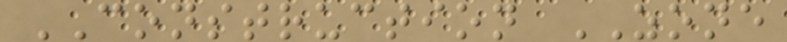CONSTRUCTION ZONE
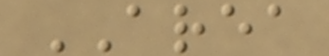AREA
